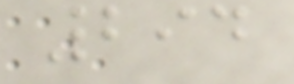294
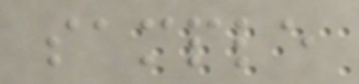sample
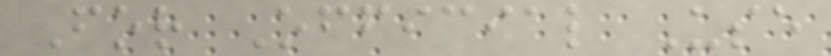For Official Use
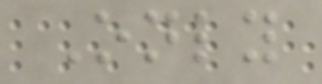Only
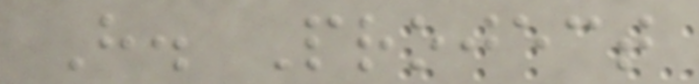H. Project
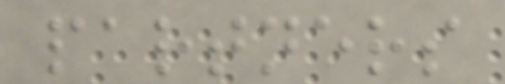partners
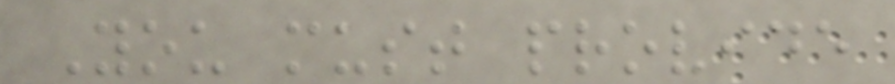You must provide
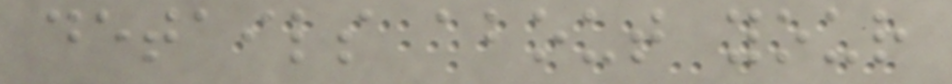details about your
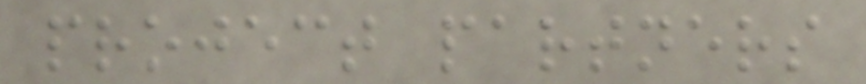project partners
